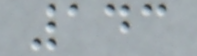143
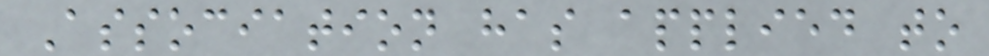Association has applied to
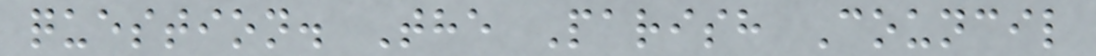question. The Parish Council
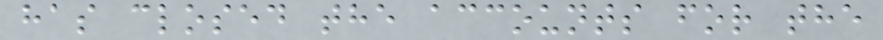has closed the accounts for the
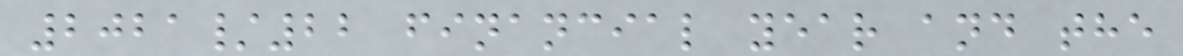2021/22 financial year and the
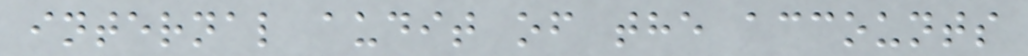internal audit of the accounts
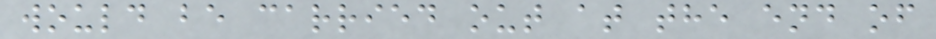would be carried out at the end of
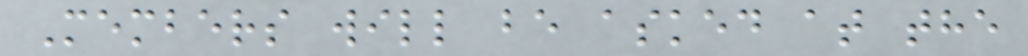Members will be asked at the
